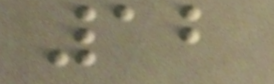12
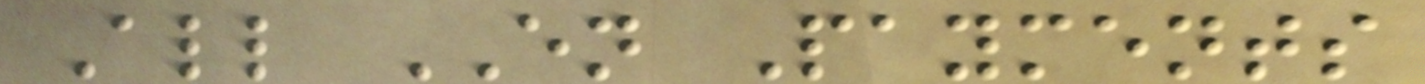All EN Payments
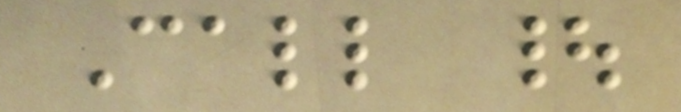Call |
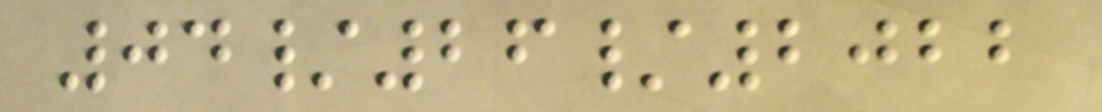04/26/2022
